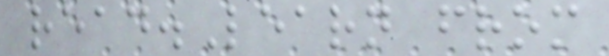read.Learn from
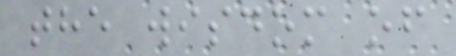the wisdom of
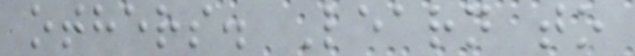others. Learn to
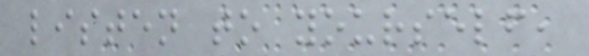listen to yourself,
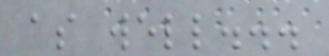as well...
